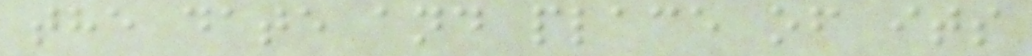the date and place of its
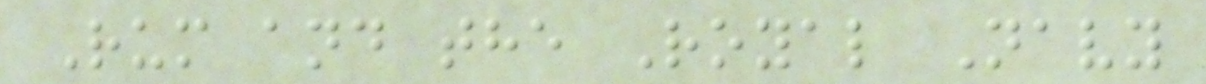Rum and the Royal Navy
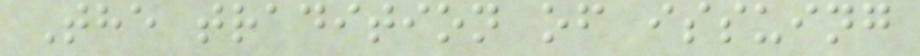The tradition of issuing
